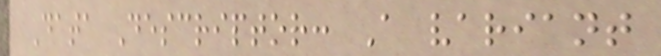Data Descriptor: A variant
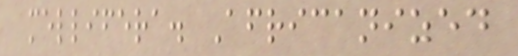mellifera. Africanized
